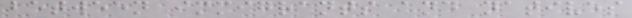between immigrants and natives
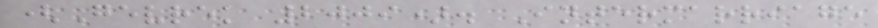(Gevrek 2009). Intermarriage
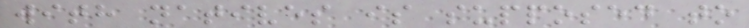with natives is supposed to
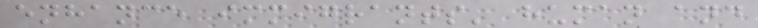enhance immigrants' human and
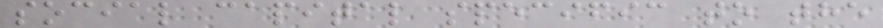social capital specific to the
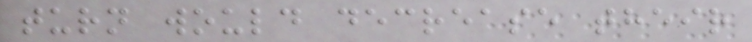turn would decrease their
